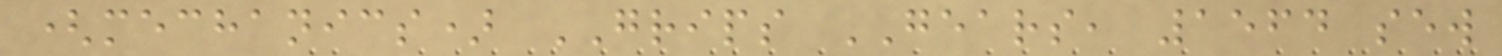(mechanics) GRIPS GEARS, 1564 sew
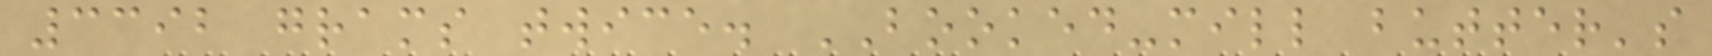3392 grams twice. BOOKED-mill butter's
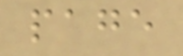page
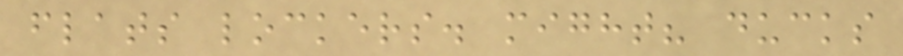flats lockers. might? ducks
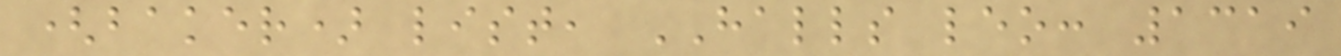(baker) list, HALLS leo: 1319
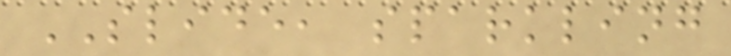SLIDE, sparkling
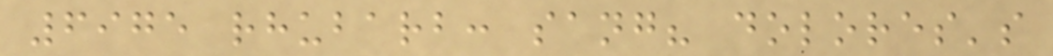6975 rhubarb: sang? dolores's
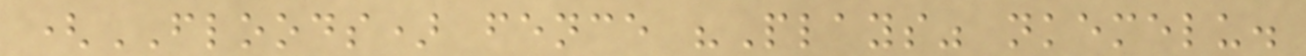(FLOODS) fence "Plays" nkemelu.
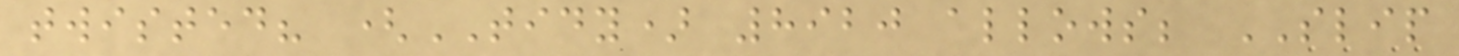twisted? (TIDY) 8920 allows; SLIP
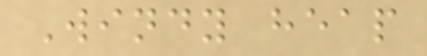Windy heap
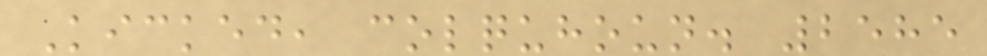Kicked, colquhoun. 2585
